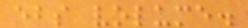ebs volume.
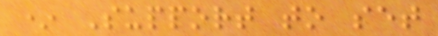* Support to set
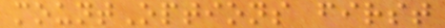mountOptions first
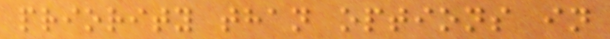priority than options in
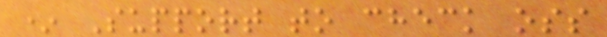* Support to check oss
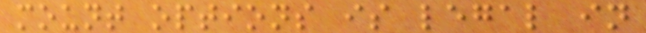mount options is legal in
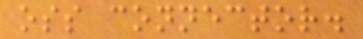oss connector.
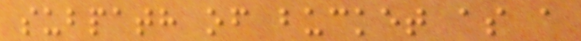subpath of bucket as a
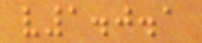v1.0.1
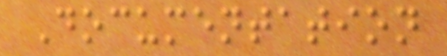Documentation
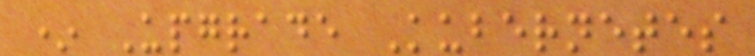* Upgrade Kubernetes
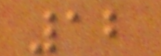12
